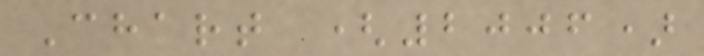Chart (2006)
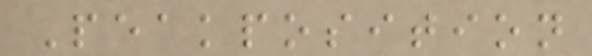Peakposition
